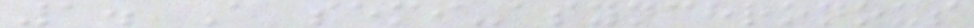1. A semi-asynchronous
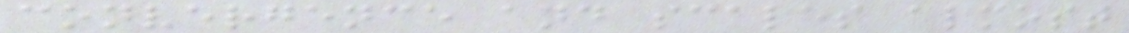convergence and scales almost
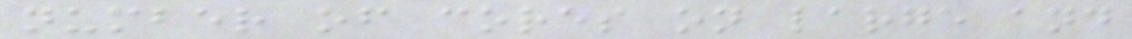number of cores on large and
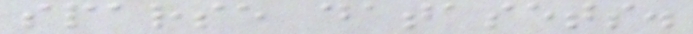sparse datasets.
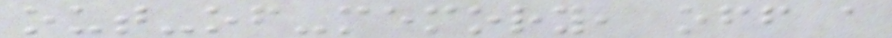out-of-memory, off a
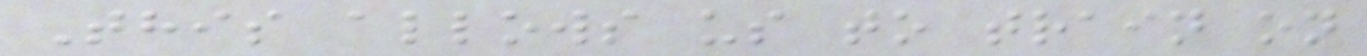This allows us to train on
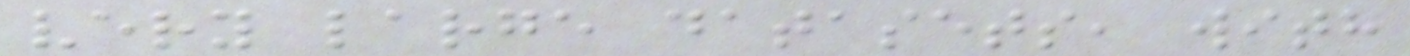very large datasets, with
